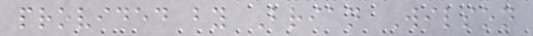provided by Brian Wilson
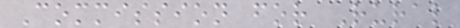Commission for Rural
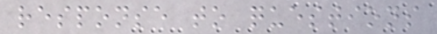response to questions
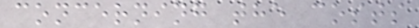concerning the costs
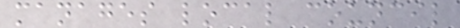manages local council
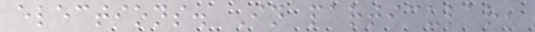elections. In particular,
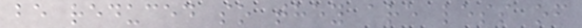be reduced so they are less of
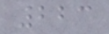223
